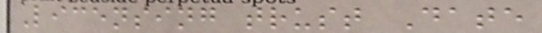Licensing trust Date
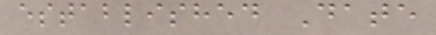established Date
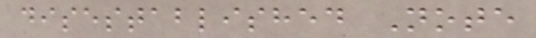disestablished Note
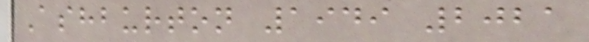Ashburton 1949 2021
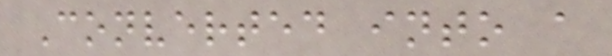Converted into a
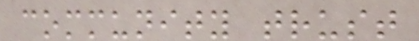community trust
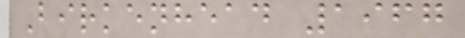Birkenhead 1967
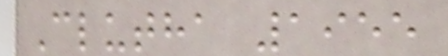Clutha 1955
